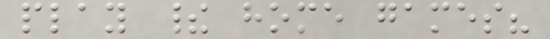play their home games?
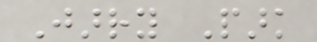Jarry Park
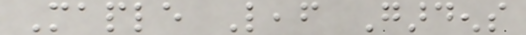Maple Leaf Gardens
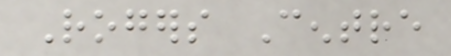Rogers Centre
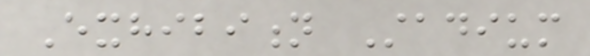Exhibition Stadium
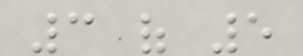3 of 5
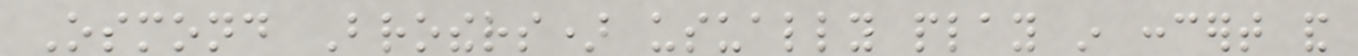Osmond Brothers) usually play in concert and
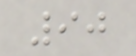90
